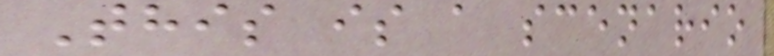This is a scenario
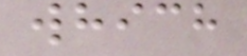which
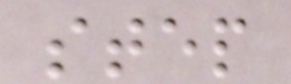step
